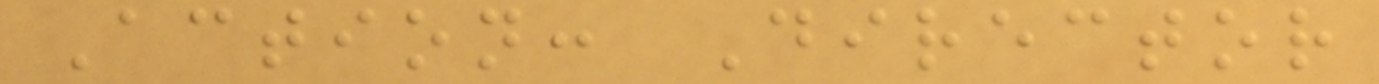Action: Director
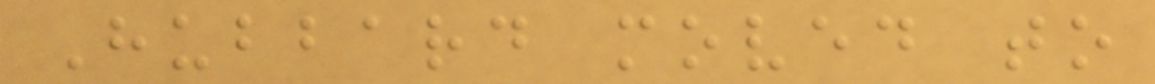Hubbard moved to
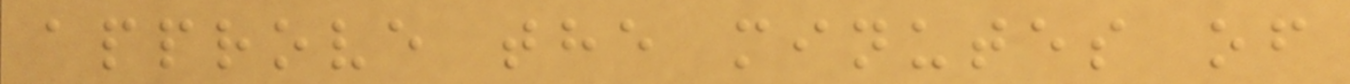approve the minutes of
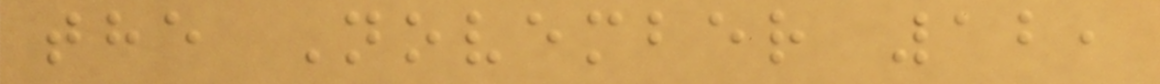the November 12,
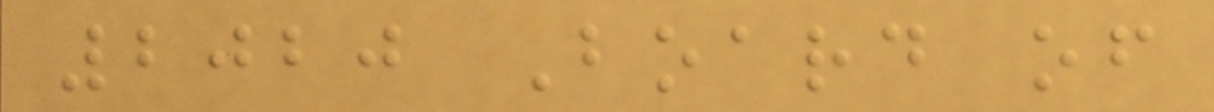2020 Board of
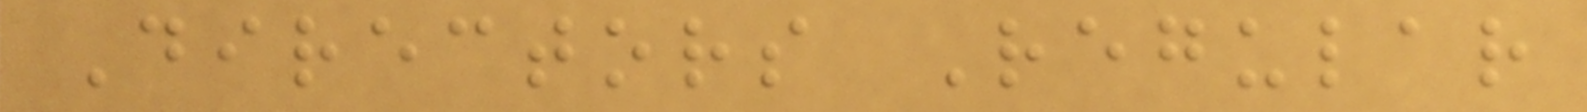Directors Regular
